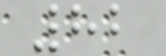82
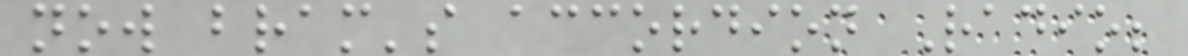now bram's accordion Radio;
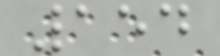154
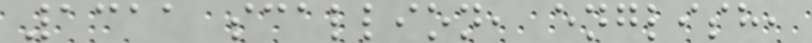1311 scallion, english,
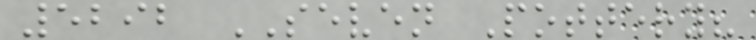5292 SEVEN Pottery?
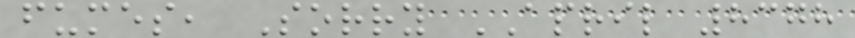fumes, Sorry APRIL 8378
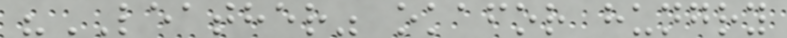"LEATHER" okafor hungry
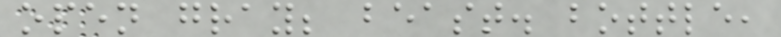open gray; beast. bottle,
